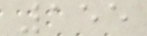155
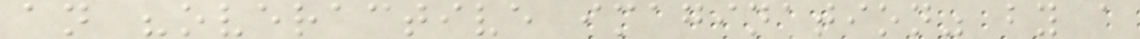an "overactive imagination" by a
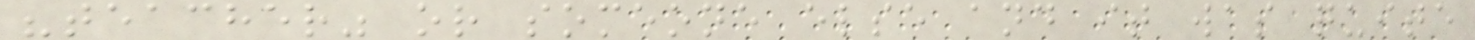"teacher" or someone else and it was quite
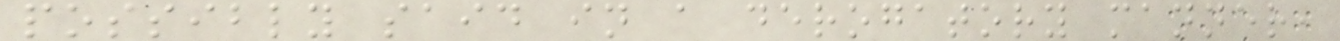possibly said in a derogatory manner,
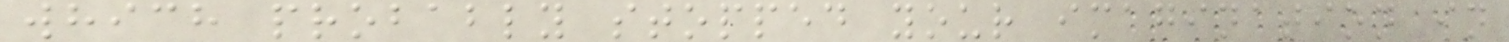which probably stopped your imagination in
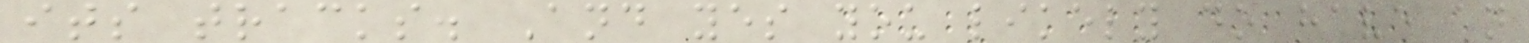its tracks. And yes you likely do have an
